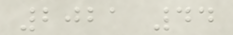2021 44
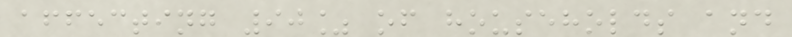affecting 90% of households and
